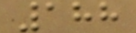188
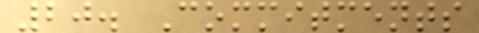20. Commitments
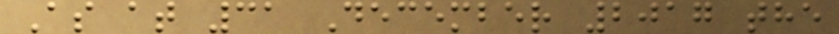As at 31 December 2017 the
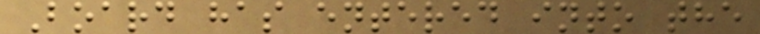Board has entered into the
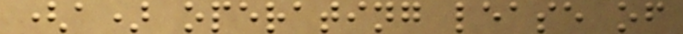(a) operating lease of
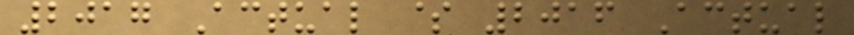2017 Actual $ 2016 Actual
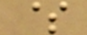$
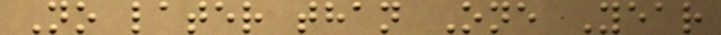No later than One Year
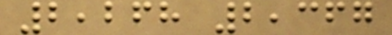2,268 2,367
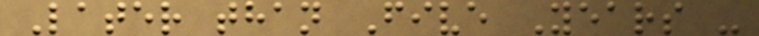Later than Five Years -
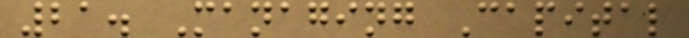21. Managing Capital
